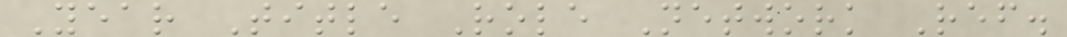Year Title Role Network Ref.
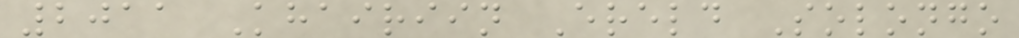2011 Khairiin Ereld Solongo
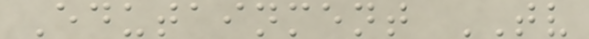Edutainment TV
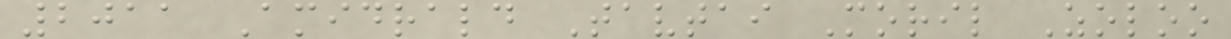2011 Amidrald Tavtai Moril Zoloo
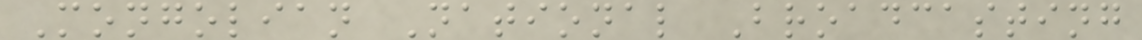Mongolian National Broadcasting
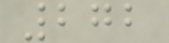272
